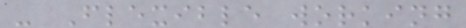- Flexible working
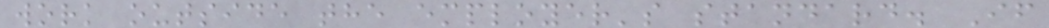work outside the employer's standard. If
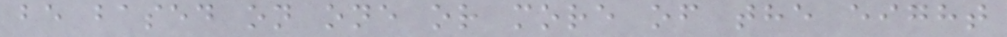be based on one or more of the eight
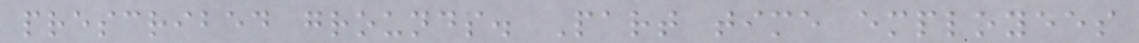prescribed grounds. Part time employees
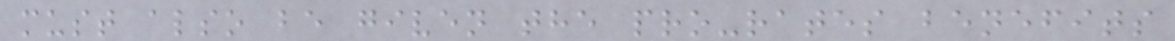must also be given the pro-rates benefits
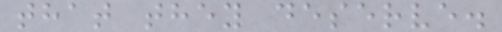that they deserve.
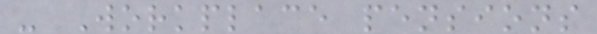- Workplace pensions
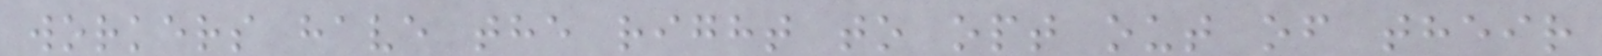workers have the right to opt out of their
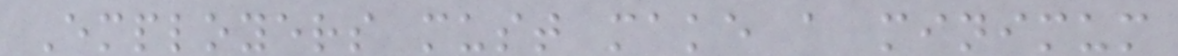Employers must make a minimum
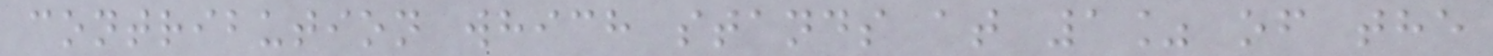contribution which stands at 1% of the
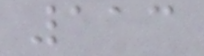113
